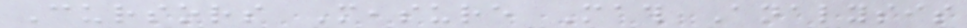Cursors Measure Math Analysis
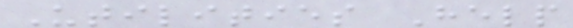Utilities Help
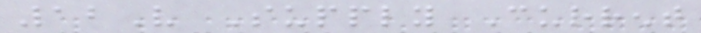12V Supply Current
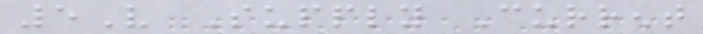5V Supply Current
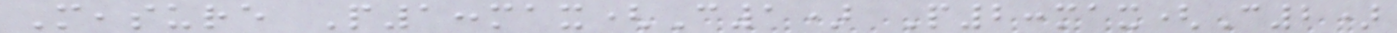Measure P1:max(C1) P2:max(C2)
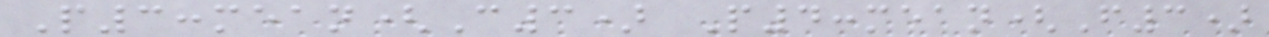P3:mean(C3) P4:mean(F3)
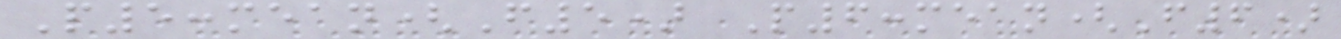P5:mean(F5) P6:mean(F6)
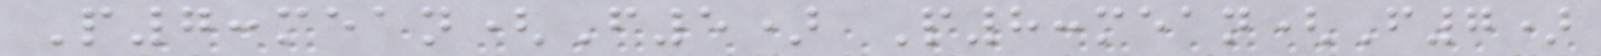P7:mean(F5) P8:mean(F7)
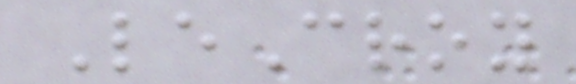LeCroy
